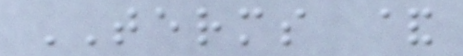TERMS &
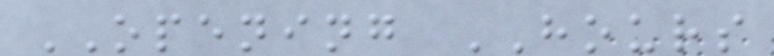OPENING HOURS
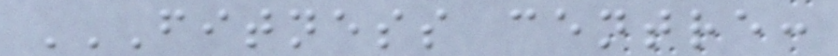FITNESS CENTRE:
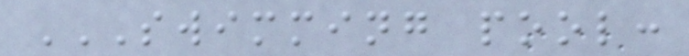SWIMMING POOL:
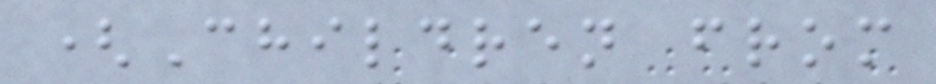(Children from
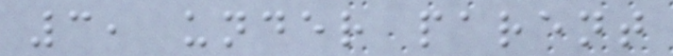3, under parent
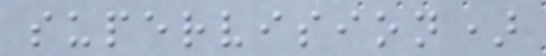supervision)
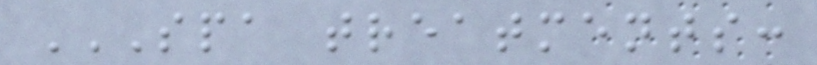SPA TREATMENTS:
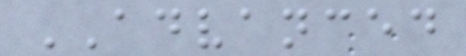ADVANCED
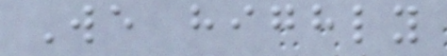We highly
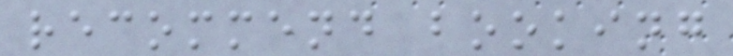recommend booking
